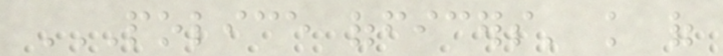POLICE OFFICERS' KNOWLEDGE OF
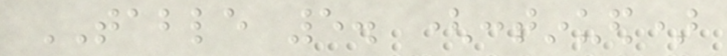TABLE 5. (continued)
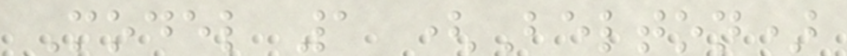Model 1 (Belton)
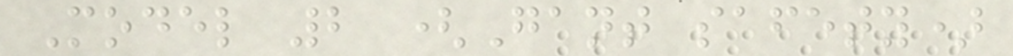Model 2 (Gant safety)
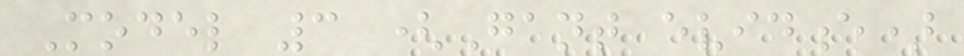Model 3 (Gant evidence)
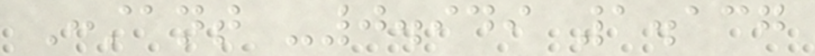Constant -0.949 1.137
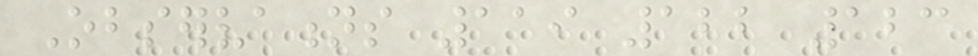Observations 119 122 123
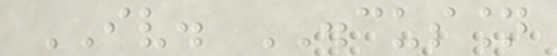IV. DISCUSSION
